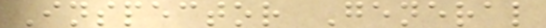Inspector General
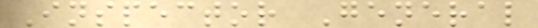Inspector General
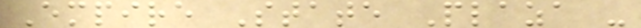Empire State Plaza -
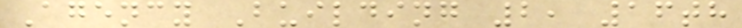Agency Building 2, 16th
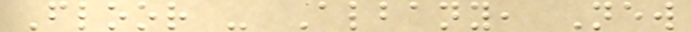Floor - Albany, New
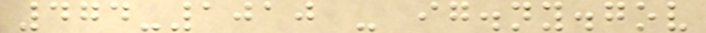474-1010 - ig.ny.gov
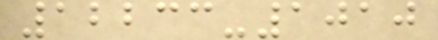12233-1010
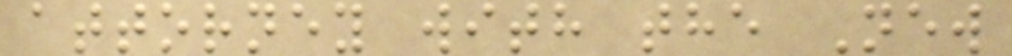attorney with the New
